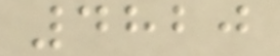4820
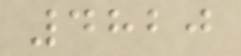4820
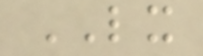LX
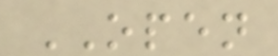OPEN
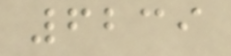6239
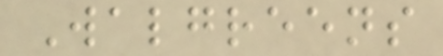Walgreens
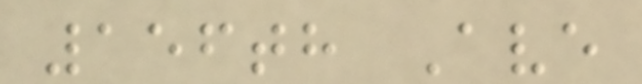156th Ave
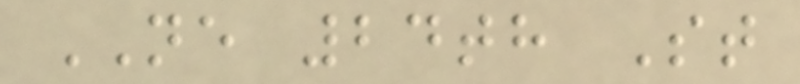NE 24th St
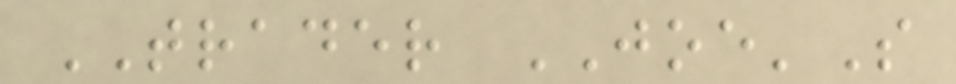TRADER JOE'S
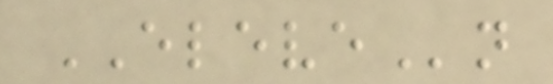ELEVEn
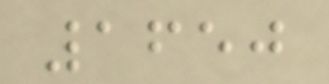1650
